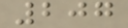207
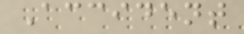Accident
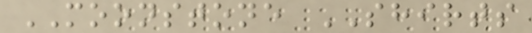MOONSTONE SHIRTS
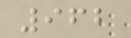962
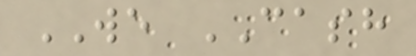WE CASH
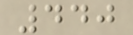440
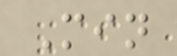Min
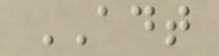ADT
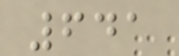641
